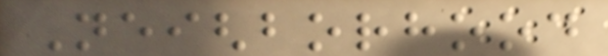Neighborhood
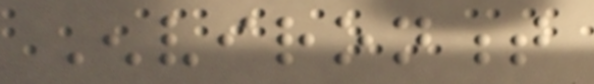Environment
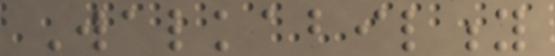Walkability
